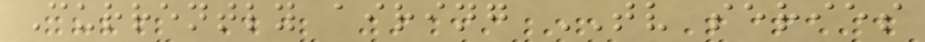Currently airing TV series
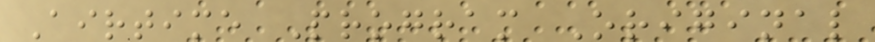Airtime Program Original
